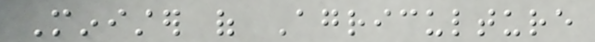Minister of Agriculture
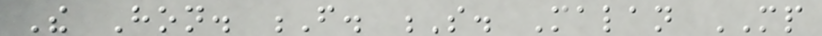The Hon. F. S. Malan MP
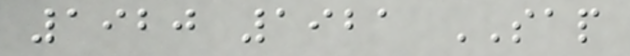1920 1921 SAP
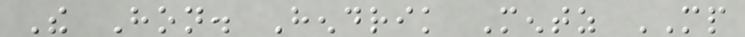The Hon. Hendrik Mentz MP
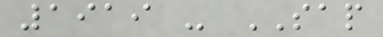1919 - SAP
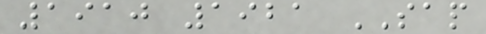1910 1921 SAP
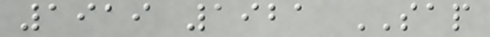1919 1921 SAP
